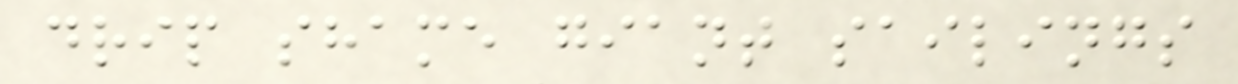drip shame giant sailings
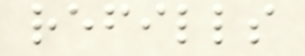refills
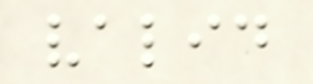valid
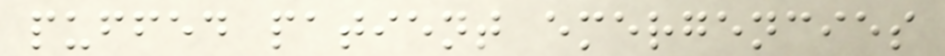puffed patient emergencies
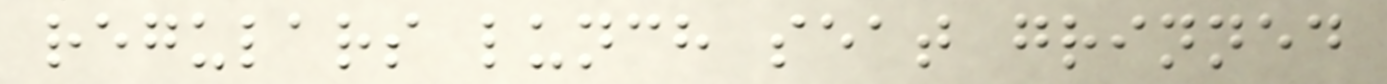regulars lunch seat grinned
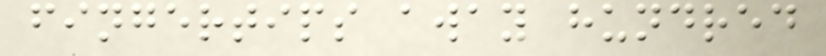fingertips away hundred
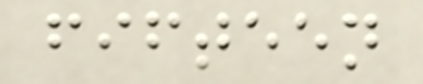fifteen
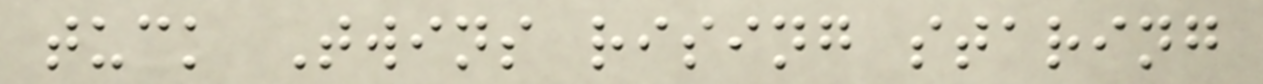tuck Twins rising staring
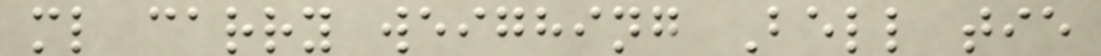ml carry weighing Bell tie
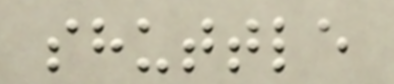shuttle
